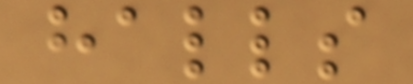halls
